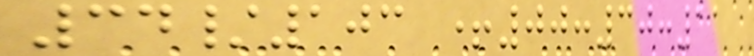34/103 +00:30:11
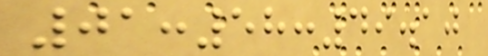01:58:49.10
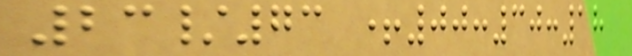23/73 +00:30:18
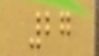27
